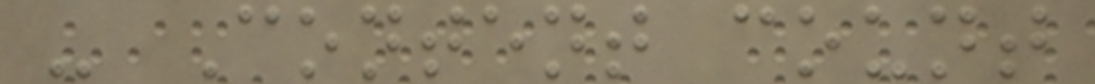- Content count
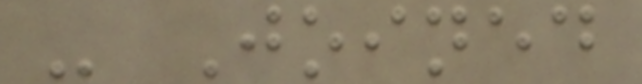- Joined
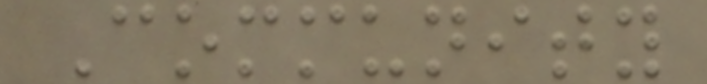Community
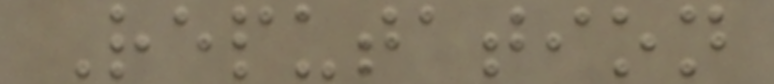Reputation
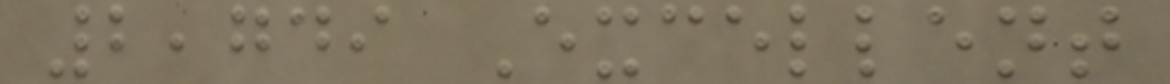2,749 Excellent
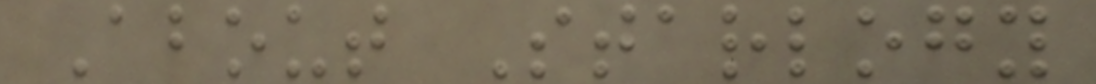About Starlogy
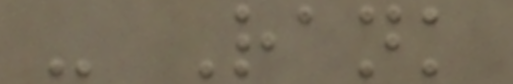- Rank
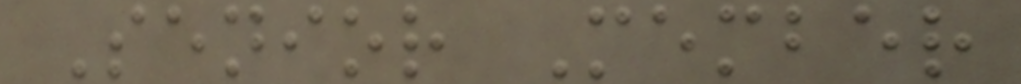Senior Member
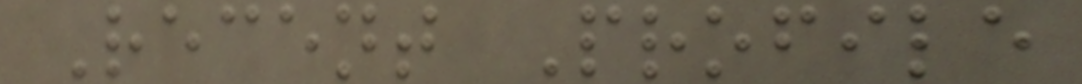Recent Profile
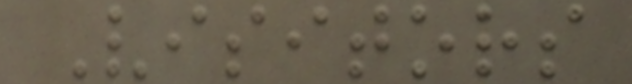Visitors
